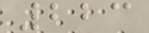223
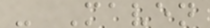- Maven
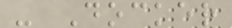- Docker
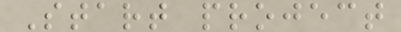Start project
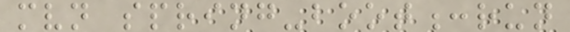mvn spring-boot:run
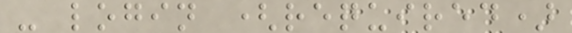- login (required)
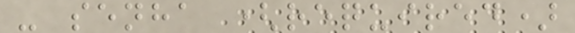- senha (required)
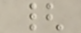{
